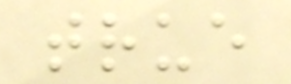true
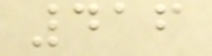416
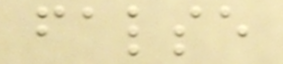false
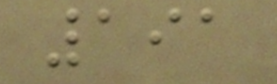191
